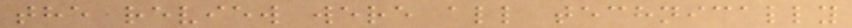the review were all technically
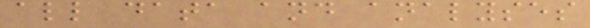all data and analyses
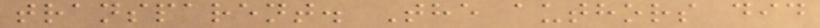transparent. The authors did
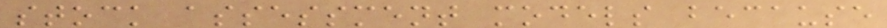stock assessment models because
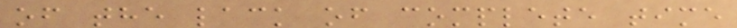of the lack of complete time
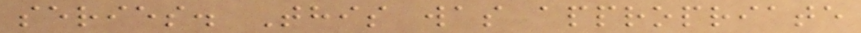series. This was appropriate
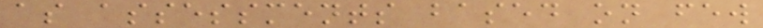as assessments based on few
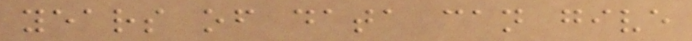years of data can give
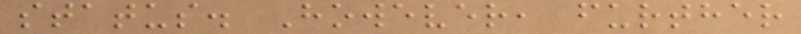status. However, further
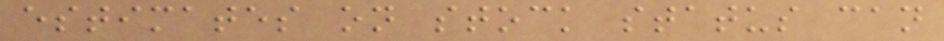estimates on stock status can
